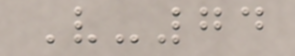V-74
